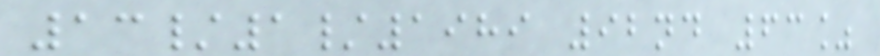13/1/1989 92nd 63%
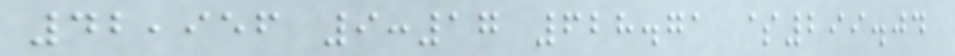42,956 9:17 628.71 $299.04
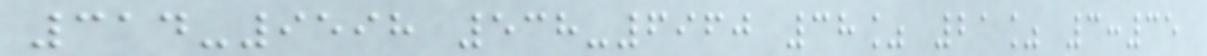314-9598 538-6960 38% 21% 3:35
